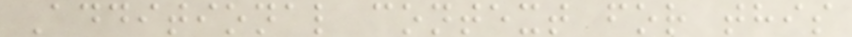Additional context for this
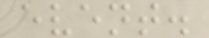event.
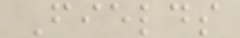Fields
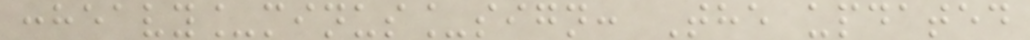:heavy_minus_sign: The updated
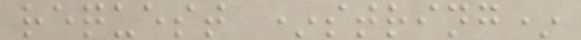request *string*
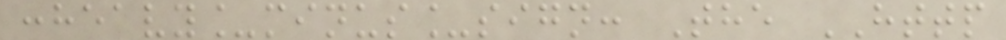:heavy_minus_sign: The HTTP
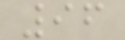96
